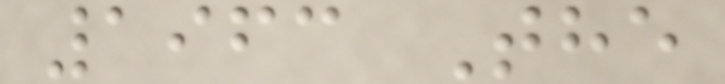1963 The
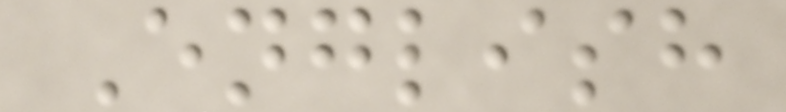English
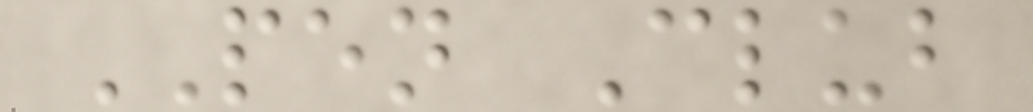PEN Club
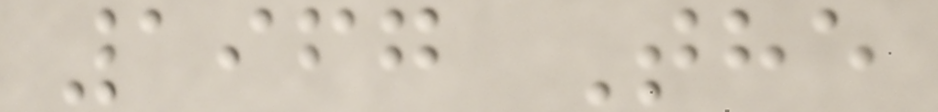1967 The
